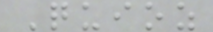Quioz
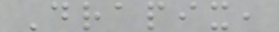Drapix,
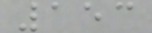153
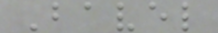Bavel
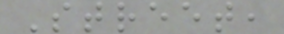Street,
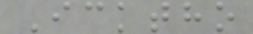Icktho
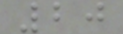20
